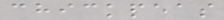chickpeas
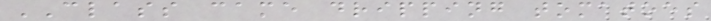CLASS came dripping tomatoes
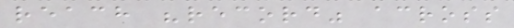reach "record" across
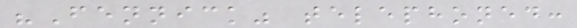"Fennick" telephoned:
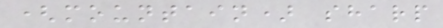(mountain) sharp
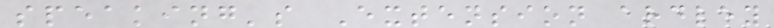speaking's Extension ardley
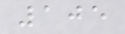105
